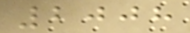2008
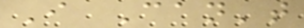I Can't
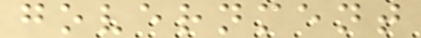government
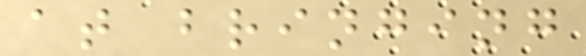at bringing
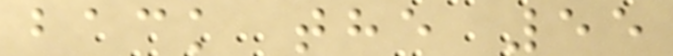back the 55
